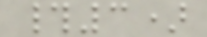#3)
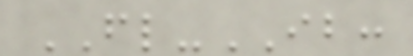FL-IB:
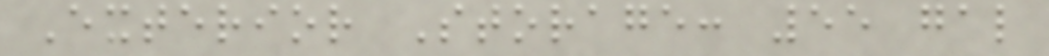Exterior Storage: 55 gal
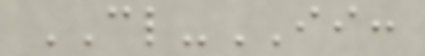CL-II:
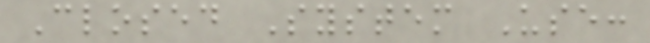Closed System Use:
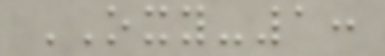OXY-1:
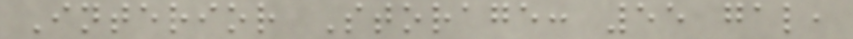Interior Storage: 55 gal,
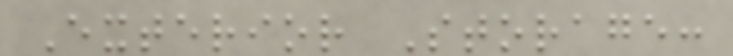Exterior Storage:
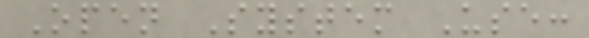Open System Use:
